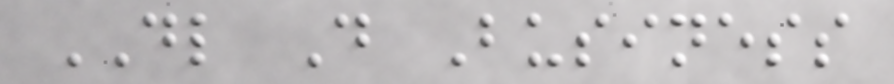DL D Business
